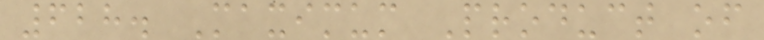628. Maximum Product of
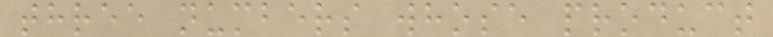three numbers whose product
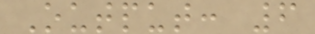Output: 6
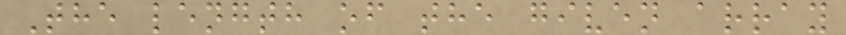The length of the given array
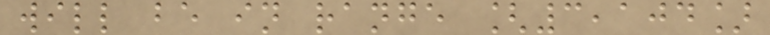will be in range [3,104]
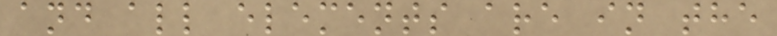and all elements are in the
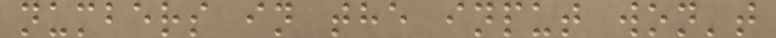numbers in the input won't
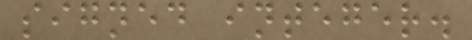signed integer.
